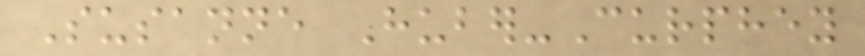Susanne Huber-Curphey
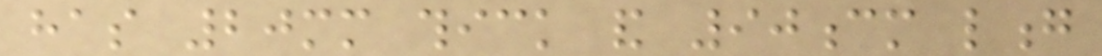has 20mm thick and 90cm long
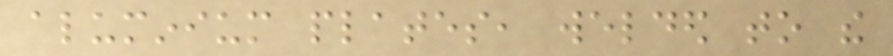aluminium plates, welded to the
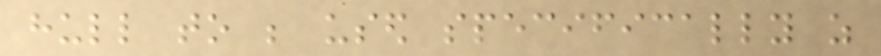hull to be used specifically as
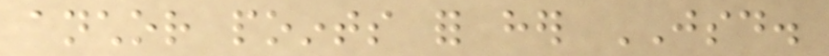anchor points for her JSD.
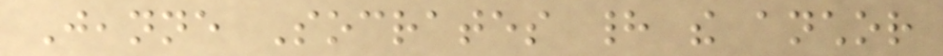Jeanne Socrates had the anchor
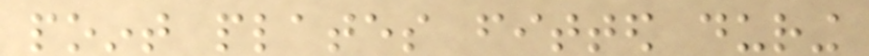point plates fitted during
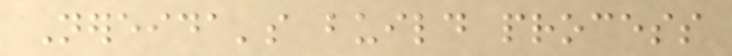Nereida's build process
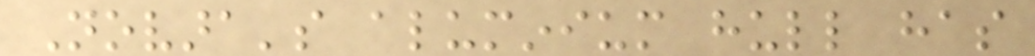Novara's aluminium hull has
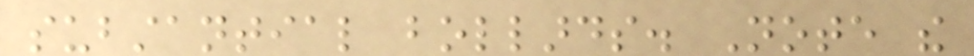substantial bollards. Note the
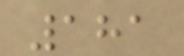181
